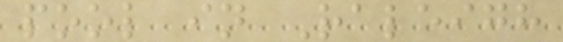pool in Raleigh
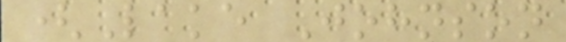(Lake Johnson
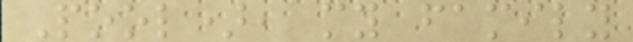Pool), my family
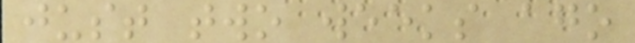just two weeks ago
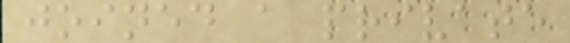joined a private
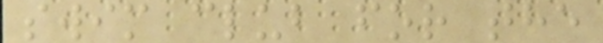swim club for the
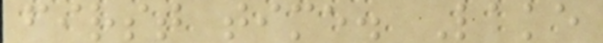first time. Lake
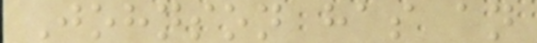Johnson has an
